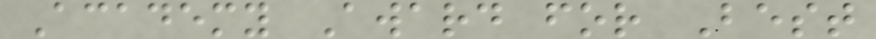Academy Award for Best
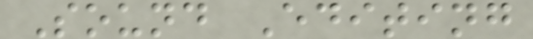Sound Editing
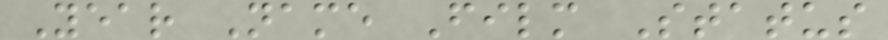Year Name Film Status
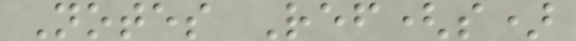Notes Ref(s)
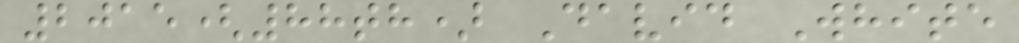2015(88th) David White
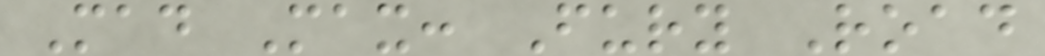Mad Max: Fury Road
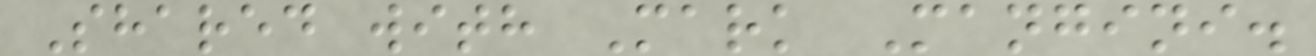Shared with Mark Mangini.
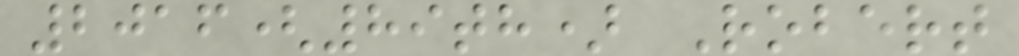2016(89th) Robert
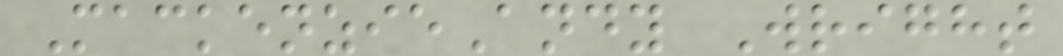MackenzieAndy Wright
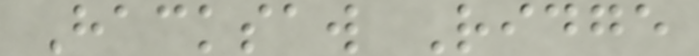Hacksaw Ridge
